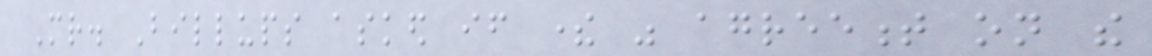Mr. Billups asked if there was agreement on the
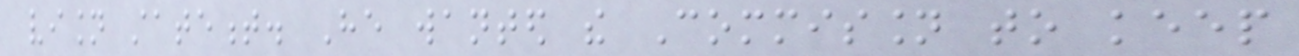vision statement. He wanted the Commission to keep
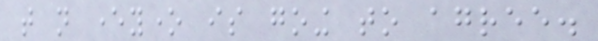that not everyone is going to agree.
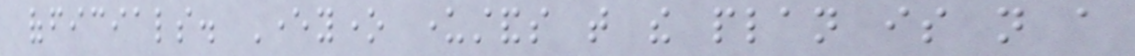officials. Everyone understands that the plan is not a
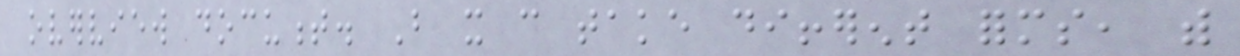overview document. But it can take different forms, with
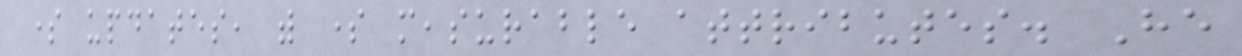some updates, with some measurable attributes. He
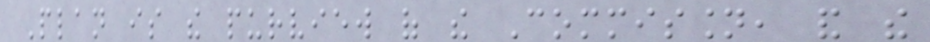Plan is the purview of the Commission, and the
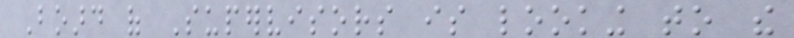Board of Supervisors is looking to the
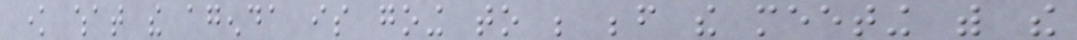know what the agenda is going to be before the meeting with the
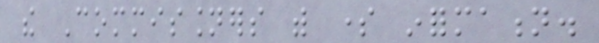the Commissioners with some information.
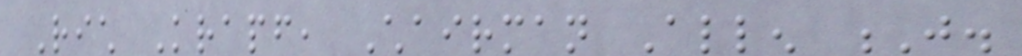Rich Krapf, Chairman Allen J.
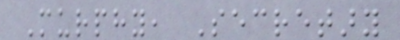Murphy, Secretary
